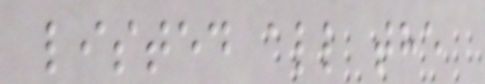listed all the
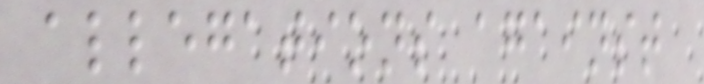allegations against
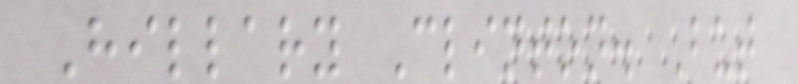Hillary Clinton. But
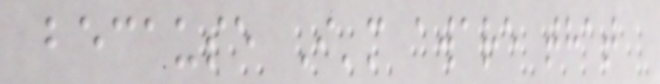because I'm aware that
